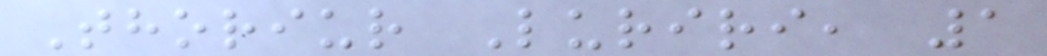Thoriur Luriri, 1
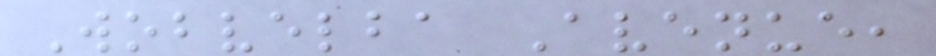Wobvelba Avenue,
